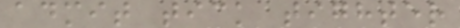admit tick tighter
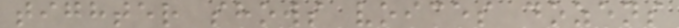tighter shows voices dozens
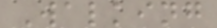Walking
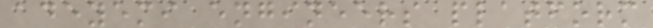adeyemi engineers platform
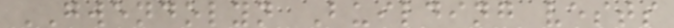GWENDOLYN Building vests
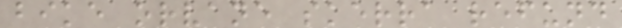bike orvane skerra refund
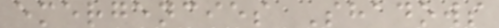emergencies Shadows
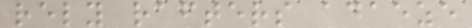rely rafters adaeze
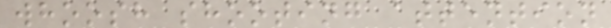whoosh shooting attention
